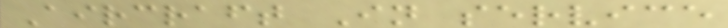Aircraft In service
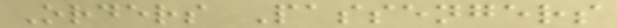Orders Passengers
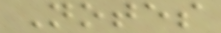Notes
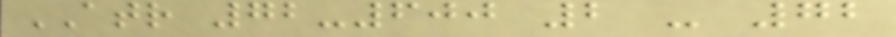ATR 72-600 2 - 72
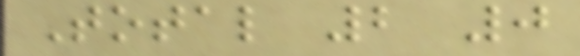Total 2 0
